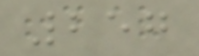257
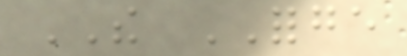THE FORGE
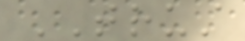TRUST
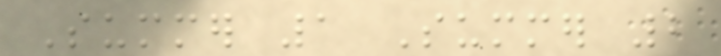Summer 1 Summer 2
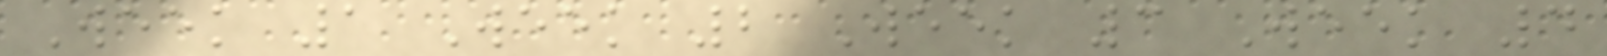Week 1 Week 2 Week 3 Week 4
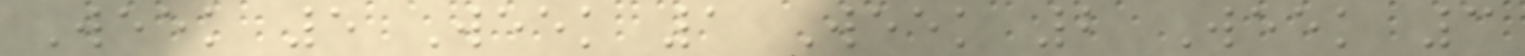Week 5 Week 1 Week 2 Week 3
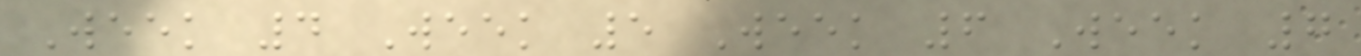Week 4 Week 5 Week 6 Week 7
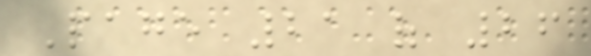Page 21 of 26
